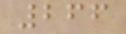266
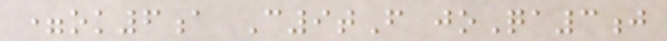=ok6a C9tF joQa3j
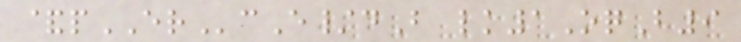&pERcE/dB lk1OqB9
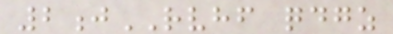2jRVHF qdgz
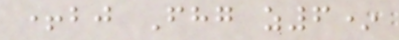+bj Fhg z6*
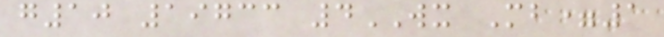g10 19733 4WX Mb=1
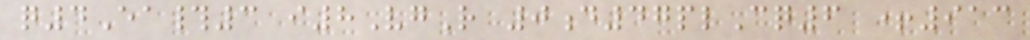q4Ea#3 i8VgR 0d47plCq6 +913
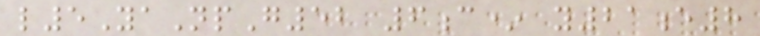l5YaNpG52 6c* y21e8
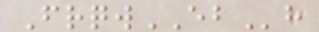FrqwEBh
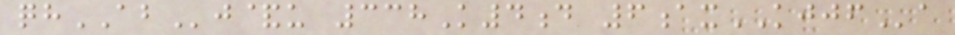qhABj&u 338K4d 6axKJJFa
